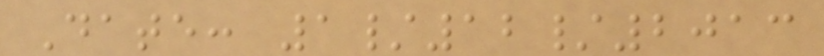Date: 1/12/2013
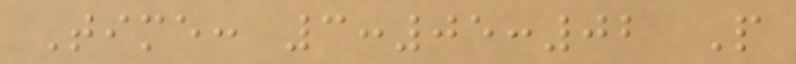Time: 3:05:02 P
